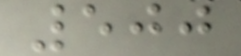500
